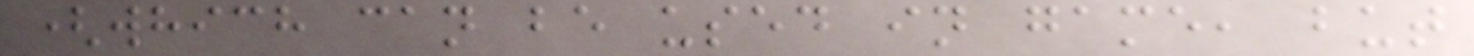(which can be used in game, but
